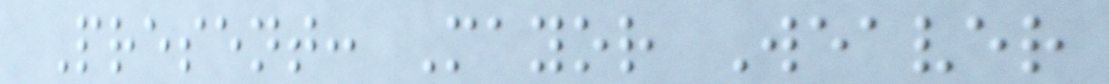Present: Mayor Weaver
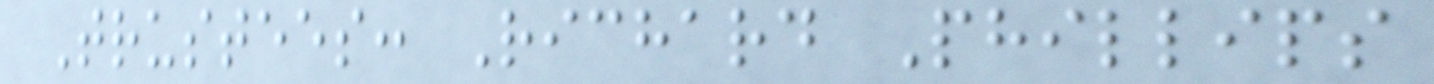Trustees: Richard Phillips
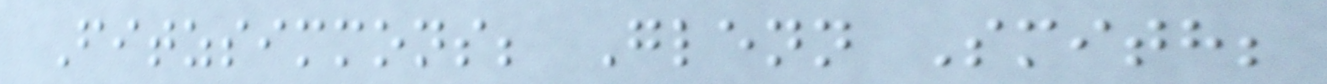Fitzsimmons; Glenn Smith;
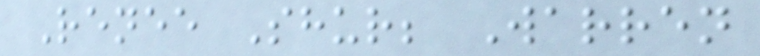Renee Shur; Warren
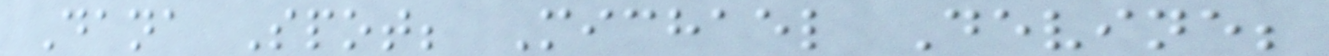Dana Spot; Michael Devine;
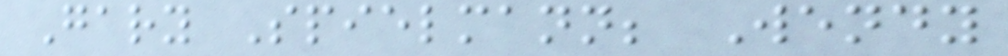Gary Spielmann; Wendy
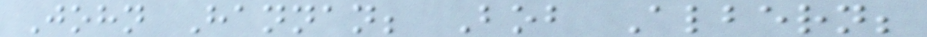John Hannan; Bob Albern;
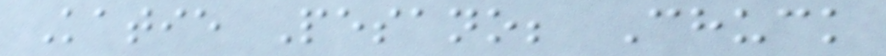Katie Pesano; Chuck
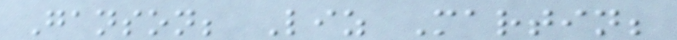Ganson; Liz Martin;
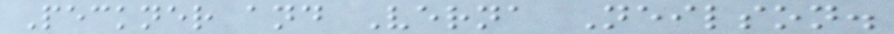Peckner and Verna Neilson.
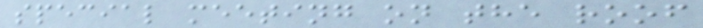special meeting on the roof
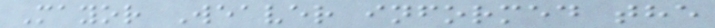Mayor Weaver informed the
